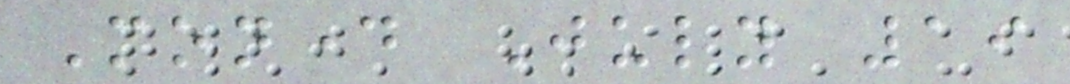Monday July 19
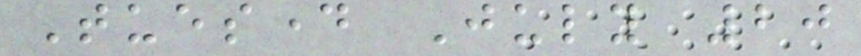Tuesday July 20
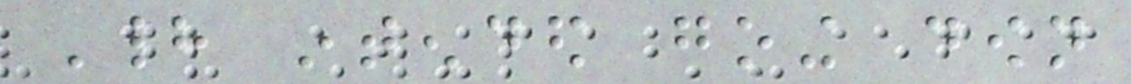Had intended going down
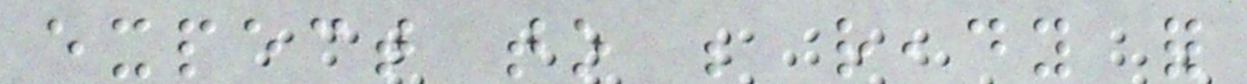expect to be ready for
